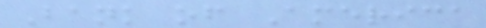Bank of America
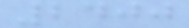2400
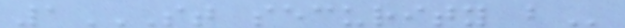1ST SECURITY B
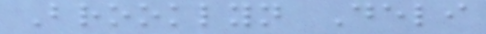Brooklyn Deli
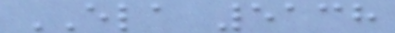ELA 5138
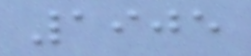1905
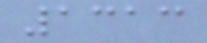1313
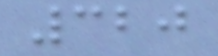320
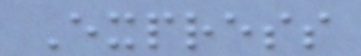Express
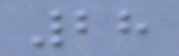28
